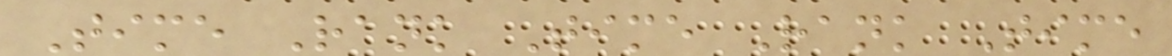Time Rank Time Rank Time
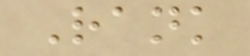Rank
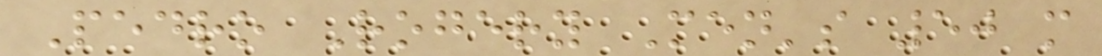Pedro Rogery Men's 50 m
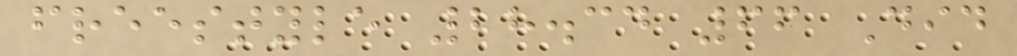freestyle 28.34 66 Did
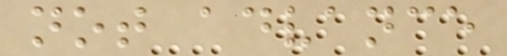not advance
